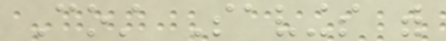Cost Savings with
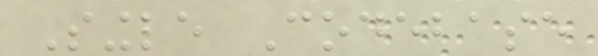Single Codebase
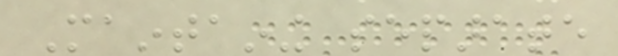Maintaining separate
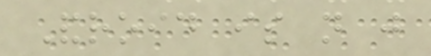Android is not just
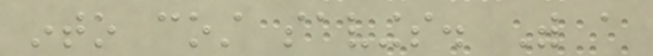into cost savings. With a
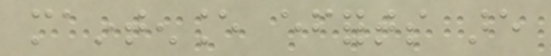maintenance efforts are
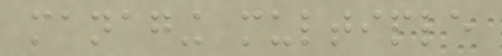managing multiple
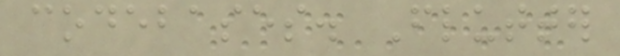codebases. Flutter
